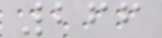266
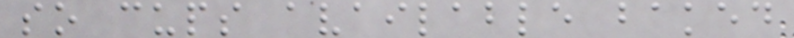so cups available baked
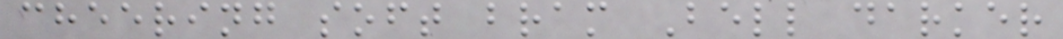cheering soft bram Bell darker
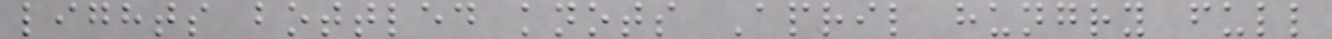lights bottled knots April hungry full
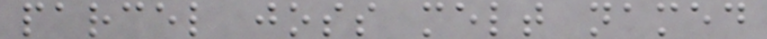parcel joss melt named
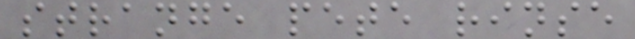strange pete rinse
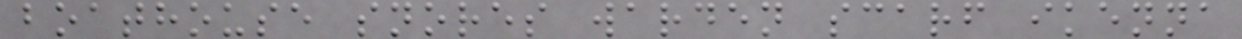boathouse snores warden scarf ikenna
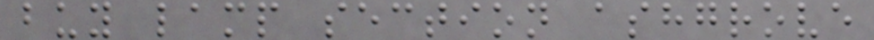buy lamp section ashgrove
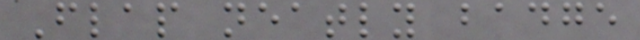Flap neatly badge
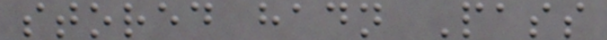stored hadn Pass
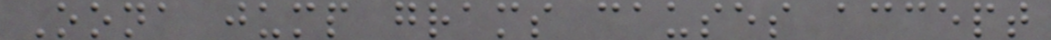Oona jump grams causes accept
